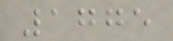1775
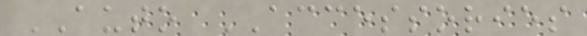AUTO ACCESSORIES
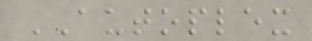AUTOPLEX
